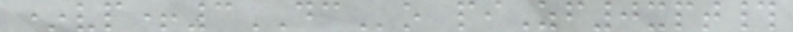*vp+3DCo piZf0xpt#
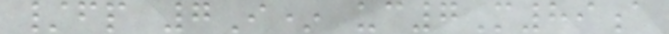/fp 7I* uc7M89a
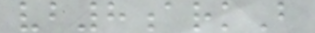vb8arkB
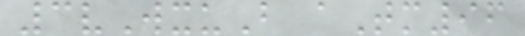3vWxuB aTm96
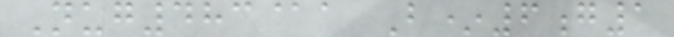Nug483@a B*6g1
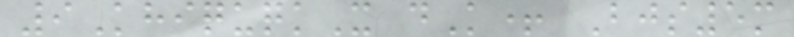9KhiquqkX dK+ Bjs5m
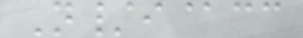N/i@cc
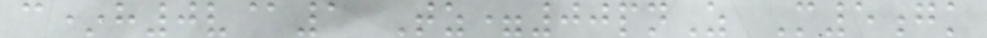c*h0v@1 Tz=00pnZ M5gk
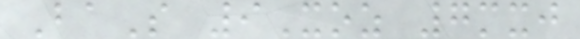BaS 9Xoz 7mxj
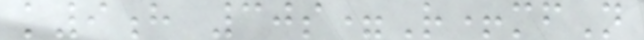k9h 30s=R+mfN
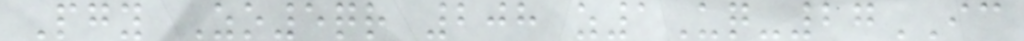Pgy Zo5qr 208 z1Uq-27IC
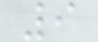9
